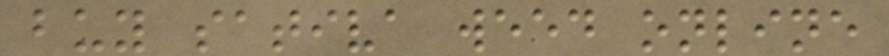buy sativa weed online
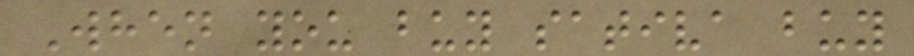When you buy sativa buy
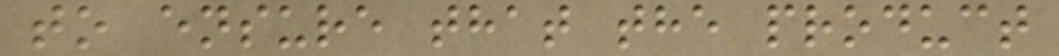to ensure that the product
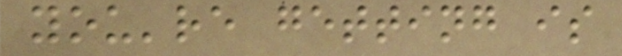you're getting is
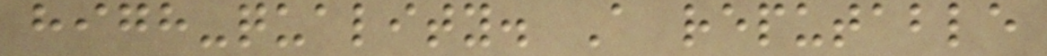high-quality. A reputable
